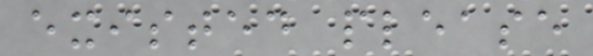existed please
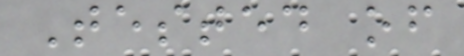Tested of
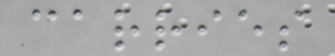carries
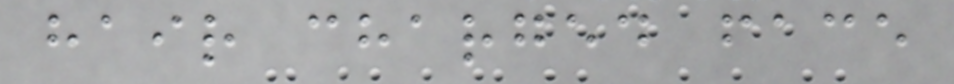hair charged face
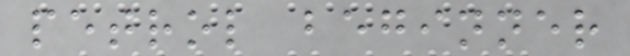petrol beginner
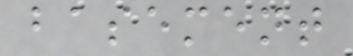basement
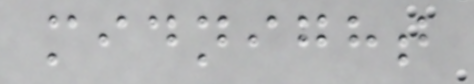midnight
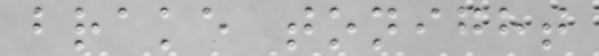brake tonight
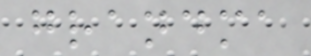grandma
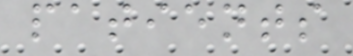patients
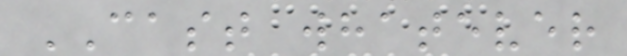CAST whatever
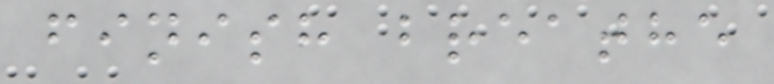finish breathe
